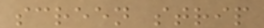screen strip
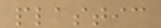plastic
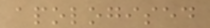apologised
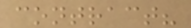contract?
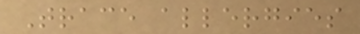Trace allergies
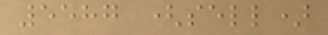5587 (sell)
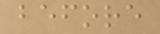before
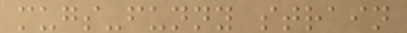mugs-funny strain
